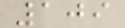109
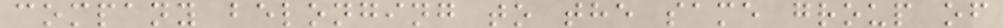company belonging to the same group of
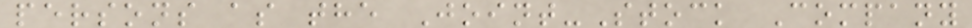persons as the Joint-Stock Company
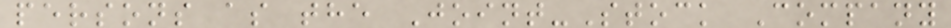persons as the Joint-Stock Company
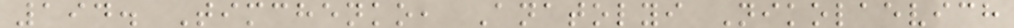194. Timchenko, Anatolyi Nikolaevich
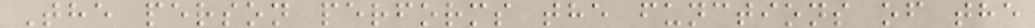The person performs the functions of the
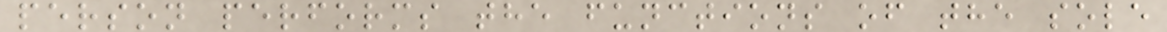person performs the functions of the sole
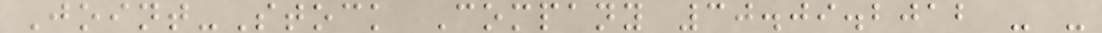Joint-Stock Company 30.09.2012 - -
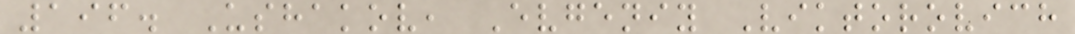196. Ushakov, Evgeniy Viktorovich
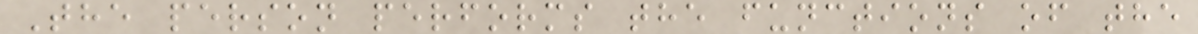The person performs the functions of the
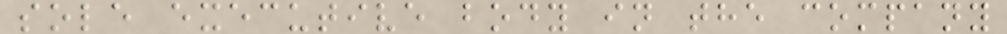sole executive body in the company
